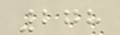278
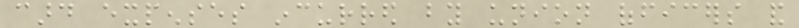card expenses incurred by union officers and
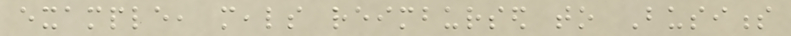example, meals reimbursed to Business
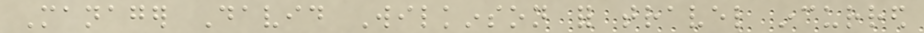Manager David Wilkinson for travel incurred
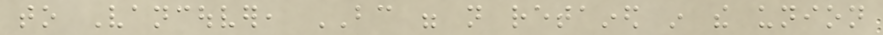to Vancouver, BC were not retained in the union
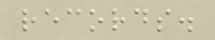records.
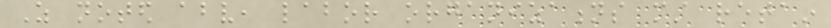As noted above, labor organizations must retain
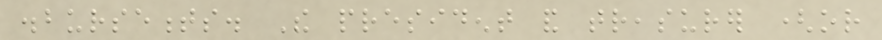disbursements. The president and treasurer (or
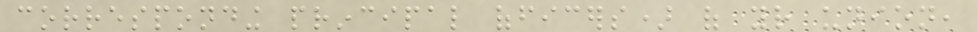corresponding principal officers) of your union,
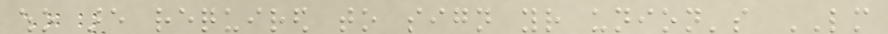who are required to sign your union's LM
